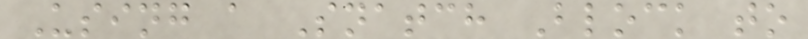Using a Snatch Block to
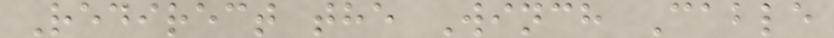Redirect the Winch Cable
